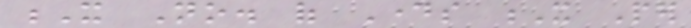X No. of Days X Per
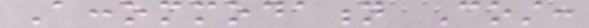Accommodation Cost:
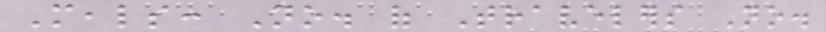Meals: No. of Travelers No.
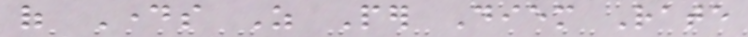of Days As Per Diem Rate
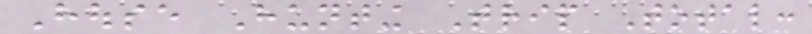House Hunting Trip Total:
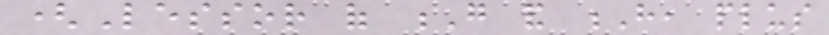(Lessor of G and H, plus
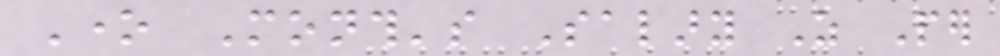One Month's Salary As Per
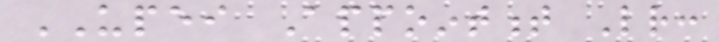UPEI Appointment Letter:
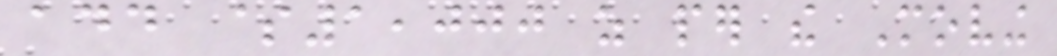add $1,000 as per the Moving
